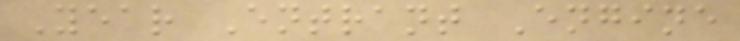Year Entrant Engine
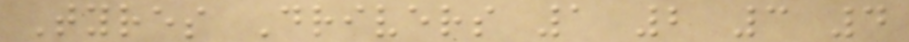Tyres Drivers 1 2 3 4
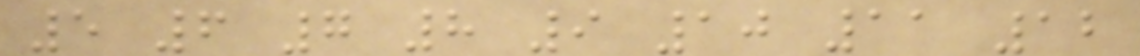5 6 7 8 9 10 11 12
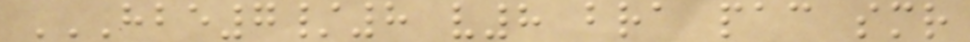HBE7/8 V8 BRA PAC SMR
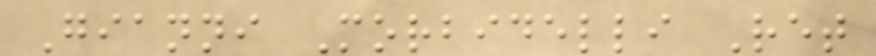Gianni Morbidelli Ret
